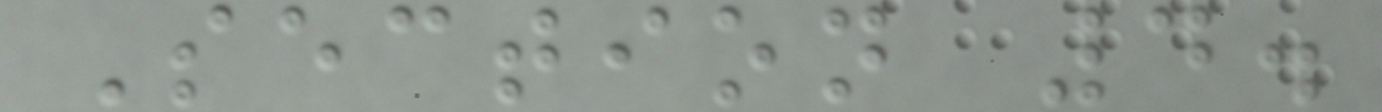Section 4.
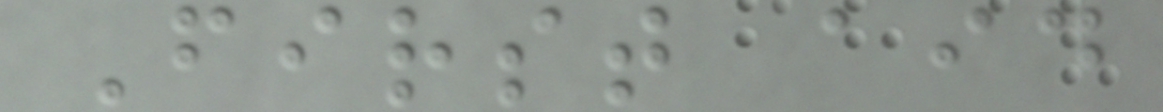First aid
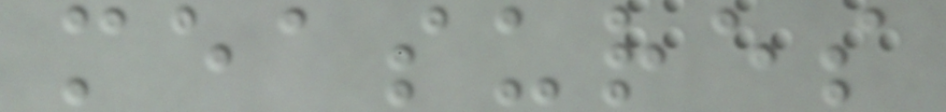measures
